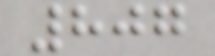807
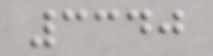3340
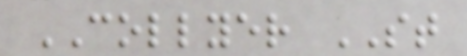COLLYER ST
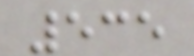535
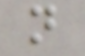n
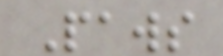Paws
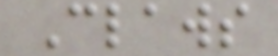Claws
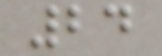24
